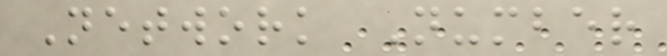Network Number
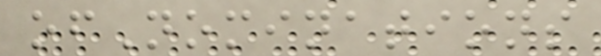ofNominations
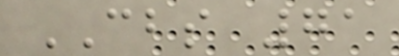CBS 71
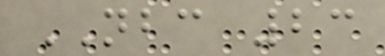NBC 23
